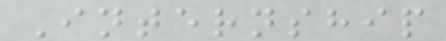Internship
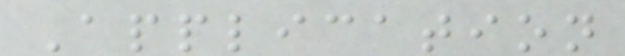Application
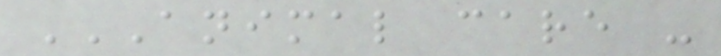ANIMAL CARE -
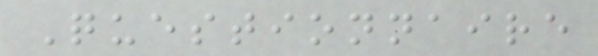Questionnaire
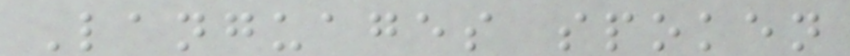Languages spoken
